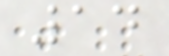14
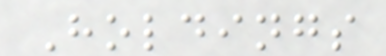Holdings
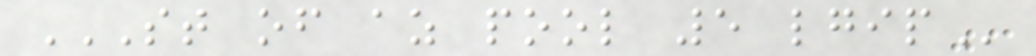ST OF AZ POOL 5 LGIP
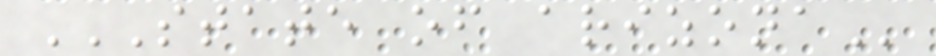STATE OF ARIZONA
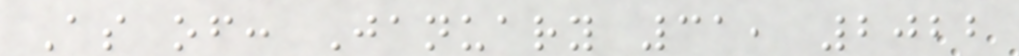As of: January 31, 2022
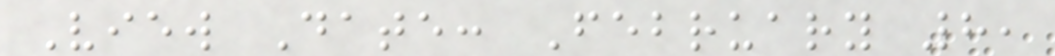View Date: February 8,
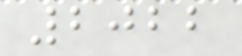2022
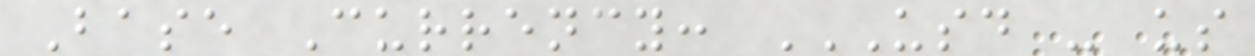Base Currency: USD - US
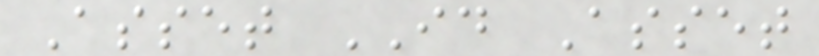Asset ID Asset
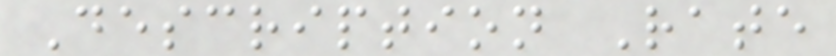Description Rate
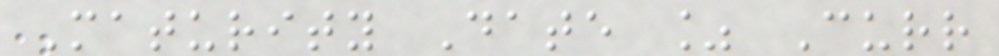Maturity Date % Curr
